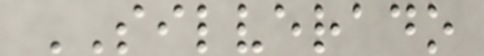SILVERADO
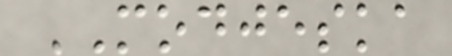MODJESKA
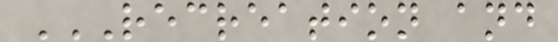RECREATION AND
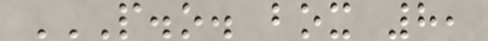P.O. BOX 8,
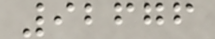92676
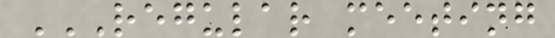REGULAR MEETING
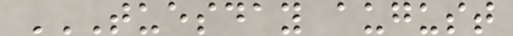TUESDAY AUGUST
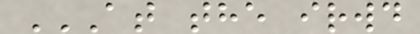AT THE IRWD
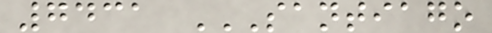7431 SANTIAGO
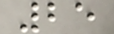25
